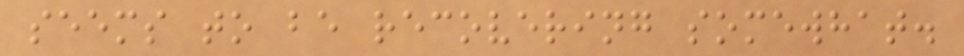seems to be recovering somewhat.
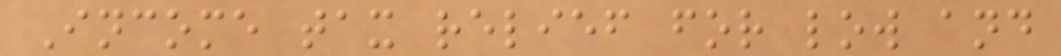Income tax relief for low and
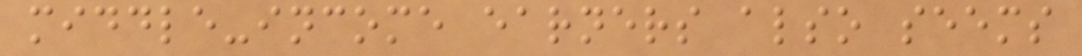middle-income earners also seems
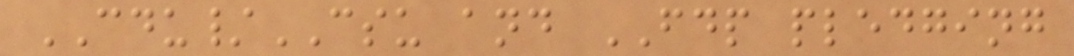CDU/CSU and FDP pledging
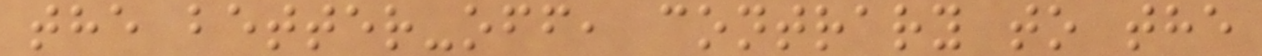the better-off, contrary to the
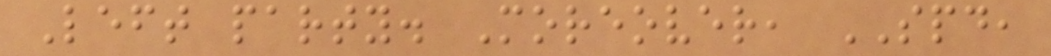Left party. Moreover, SPD,
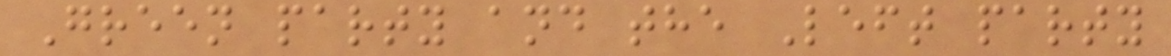Green party and the Left party
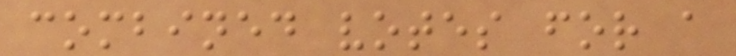combined votes for a
